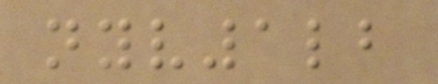nyv1lb
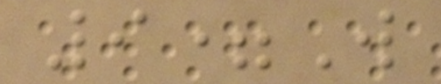9=W
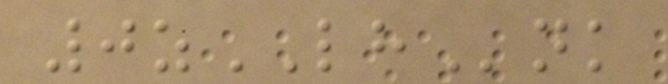0zLHnk
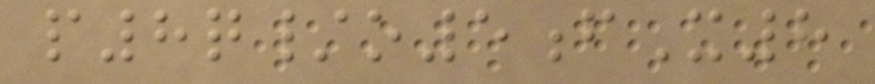p8q/o5fX8
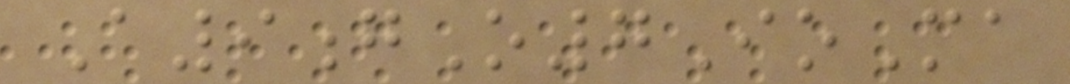A9gO7IoMa
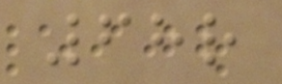68r
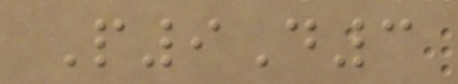P9D3
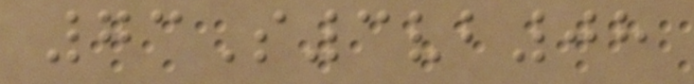73S3vb08
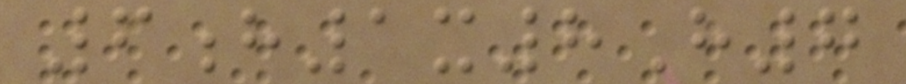6h1x8H7
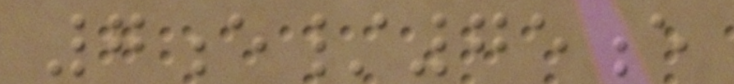7e/75e
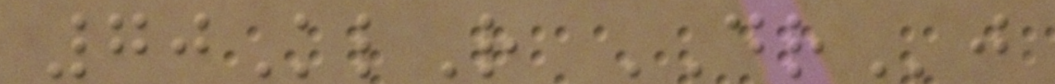70KlR DRj
